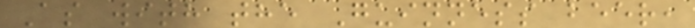As with the Guinness beer,
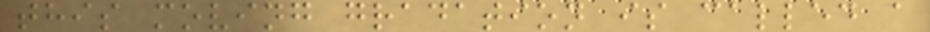this moving gradation is called a
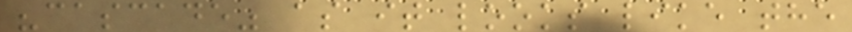"cascade" as it looks like the
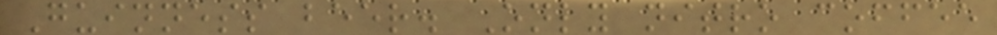Guinness beer. Only nitro coffee
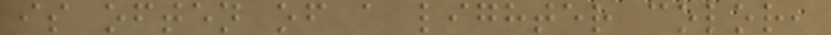is often of a lighter color,
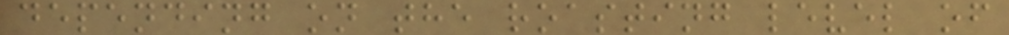depending on the roasting level of
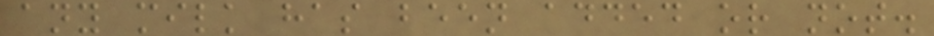any milk has been added or not.
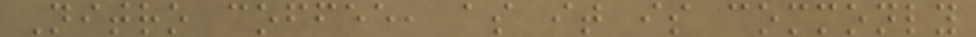Nitro coffee, as it is commonly
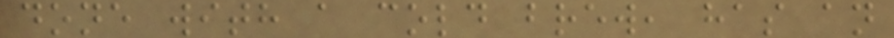done with a cold brew, has an
